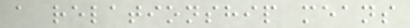a relationship means
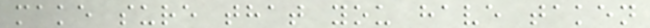make sure that you have taken
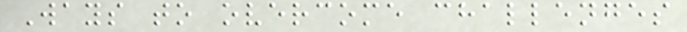Ways to overcome challenges
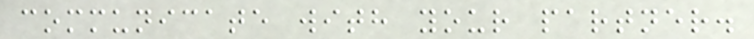communicate with your partner.
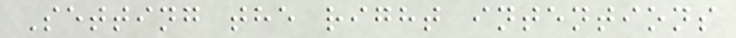Setting the right intentions
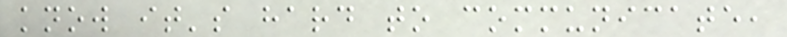know it's hard to communicate,
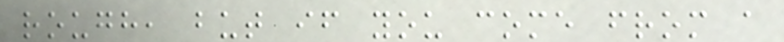rough, but if you come from a
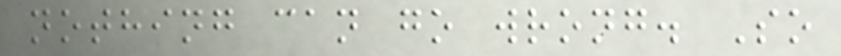nothing can go wrong. So
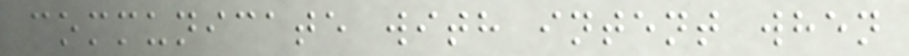communicate with intent when
